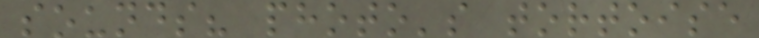sounds? photo's tortoise
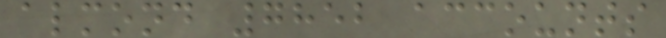almond 7852 accounts
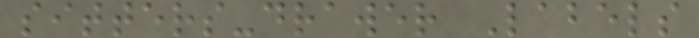sitters-drawer Labels
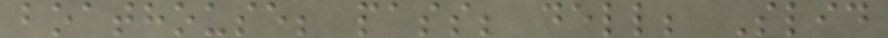boathouse; pass; dell; Slid
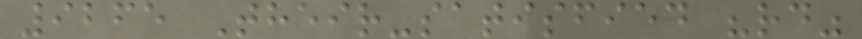9265 Their-satisfied "rd"
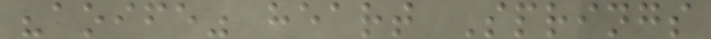"aoife" heart Springs
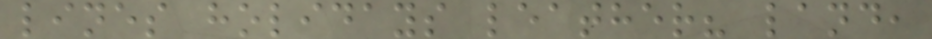lines holidays leather? land,
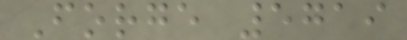Forge 5719
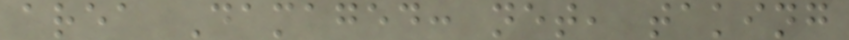area Damaged: net, taking
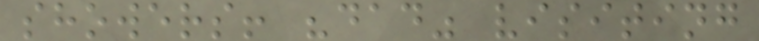showers! "dad" visiting
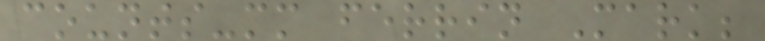counts-mm ferrin Mark;
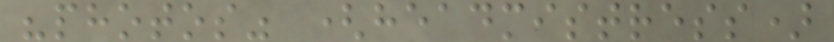"photos" (headmistress)
